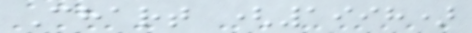Chart (1998)
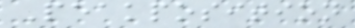Peakposition
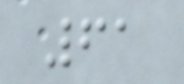61
